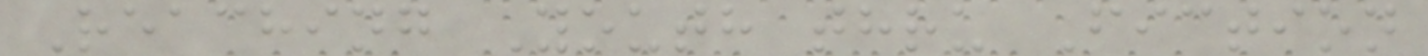Reaching Youth thru Fiction
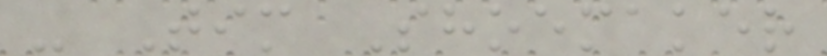- Tim Shoemaker
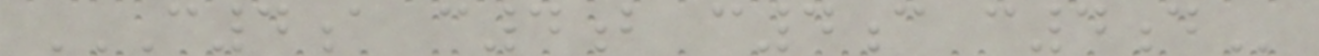C4A C4B C4C C4D
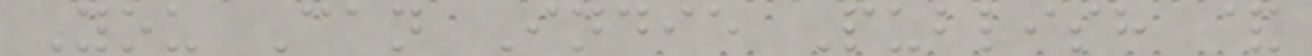You Can Indie Publish &
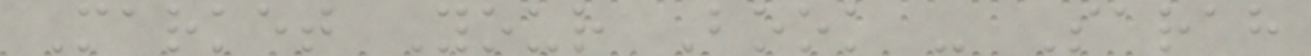Market Your Book - Sarah
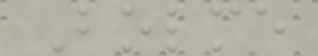Bolme
